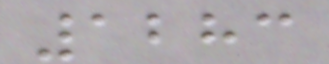1283
